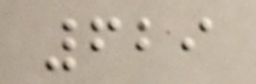629
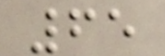65
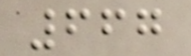667
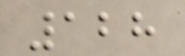128
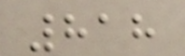818
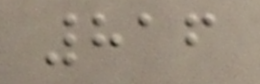816
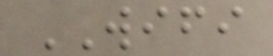WIFI
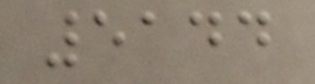5144
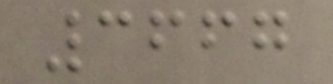3667
